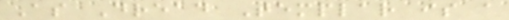As Dread Templar is a
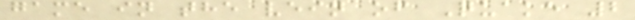game in the vein of Quake 2
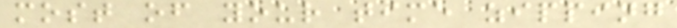most of your time zipping
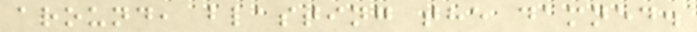around, blasting the damned.
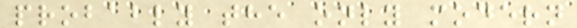probably the only modern
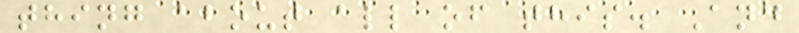thing about all of this. And
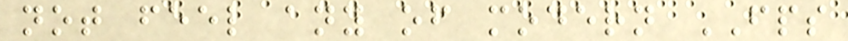not feel any of modern FPS
